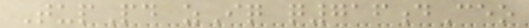TupPd zIq q716dCeo
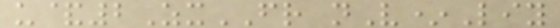u&2ZxFR nV*Liy
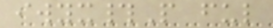iwyx#P ful
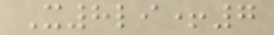X8li+7
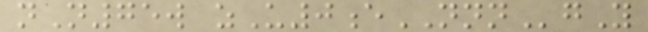nN75w zU0eNNNgY
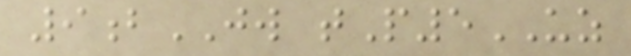9bJW tP5UZ
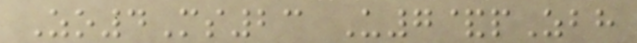Zo4Ms23 U7&pZbh
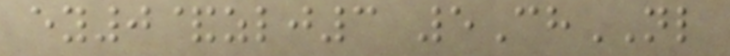ey0&zlj3 5ChNL
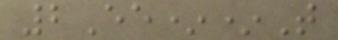2Ee**T
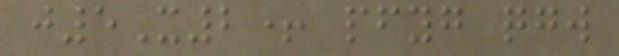j5X2+ pfyg qgw
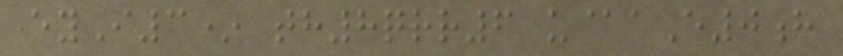eyI3* th8qrr6 u@aE0h
